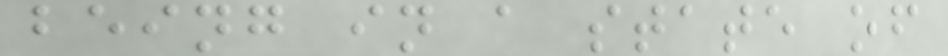being in a state of
